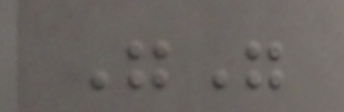""
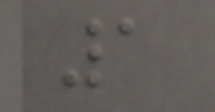1
